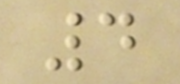4
